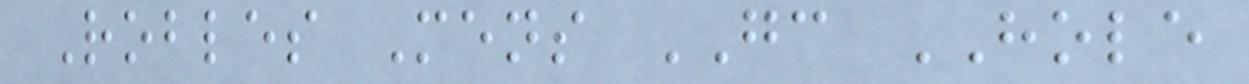Robles Mens GC HOLE
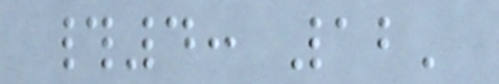#4: 12'
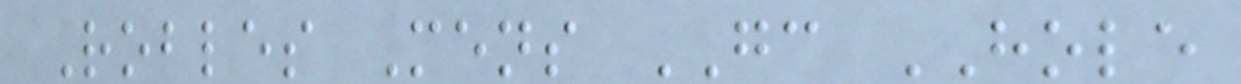Robles Mens GC HOLE
